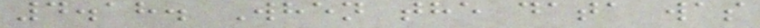4.18. When the data was
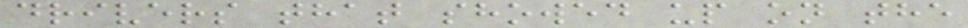drivers that showed up on the
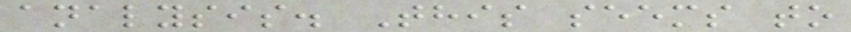analysis. This seems to
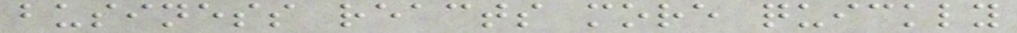business reacts more quickly
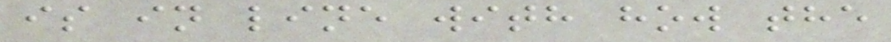is in line with how the
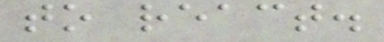to react.
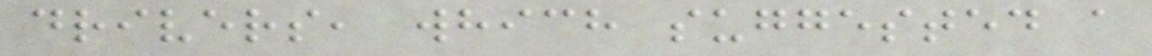drivers, which suggested a
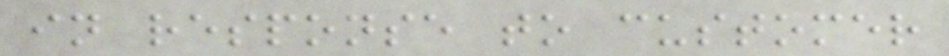in response to customer
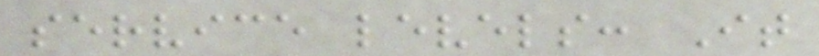service levels: It
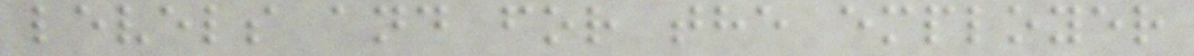levels and for the employer
